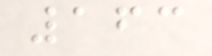163
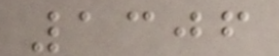1306
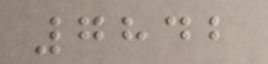7842
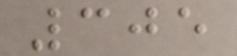305
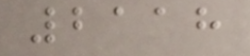2118
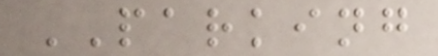PARKING
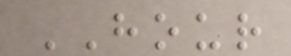HOUR
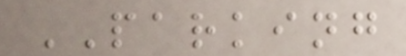PARKING
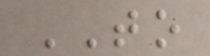TO
